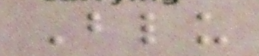Blu
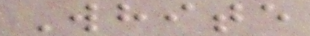White
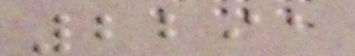2291
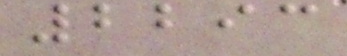2293
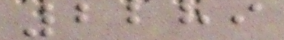2289
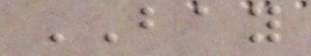BAY
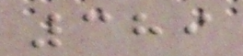389
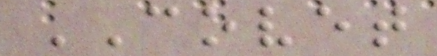COVET
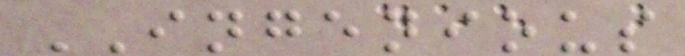INGENIOUS
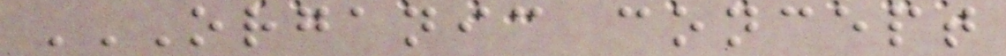ORGANIC CONCEPT
